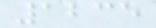1235
